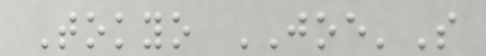Tokyo JOE'S
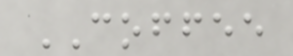COFFEE
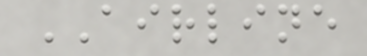AIRLINE
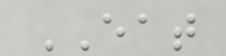EAT
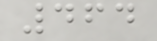464
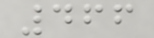466
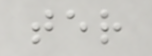ter
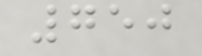750
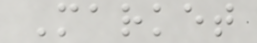Market
